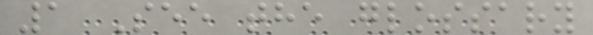1 See the glossary
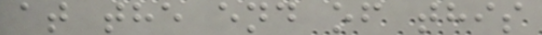at the end of this
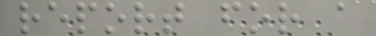report for a
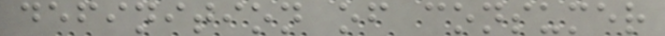definition of consumer
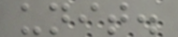unit.
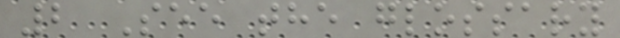2 See the glossary
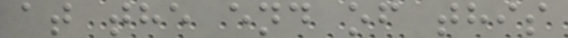at the end of this
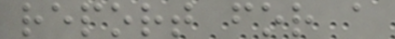report for a
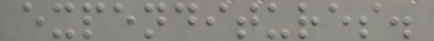expenditures.
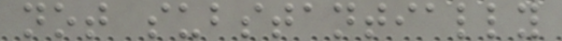not substantially
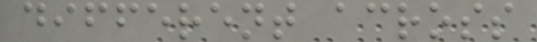different across
